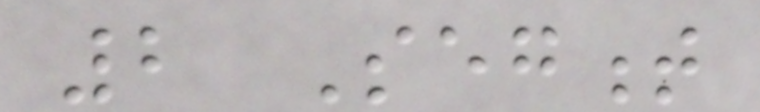2 Segment
